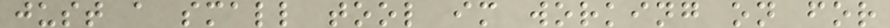just a small tool im working on for
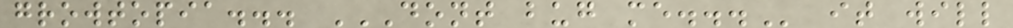growtopia... DONT BUG ME... it will
